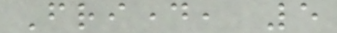Friday, 5
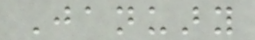January
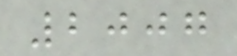2007
